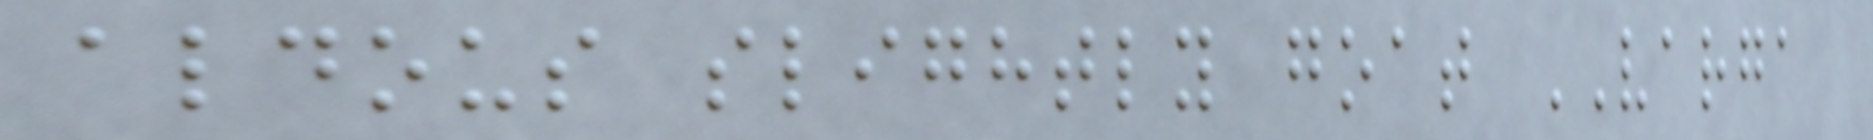aldous slightly goat VARGA
